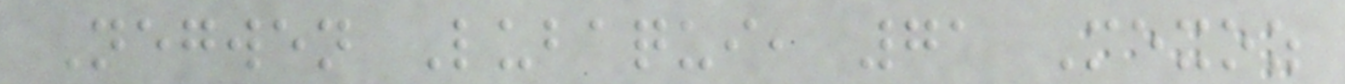Negwen Lubaqui, 71 Mexoz
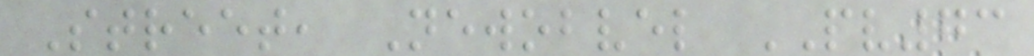Street, Newobvel PV73
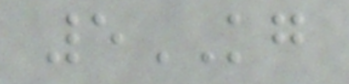5KG
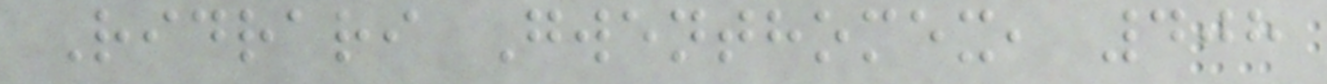Ridrari Gwenthomex, 408
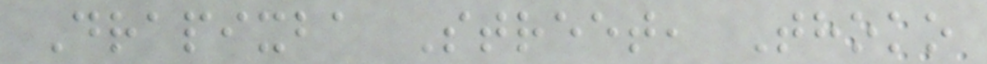Drapixba Street, Thoko
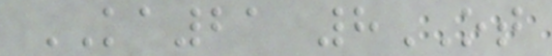KA21 8OT
